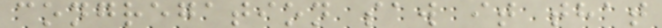congregation saw it that
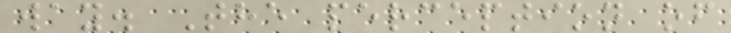way. The perception of
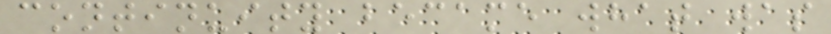continuity became what was
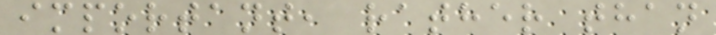important, rather than
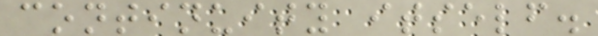continuity itself.
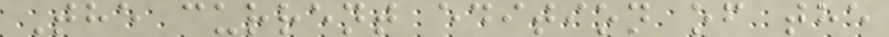The current edition of the
